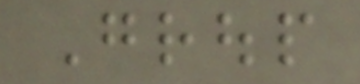Group
